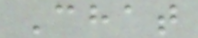Chat
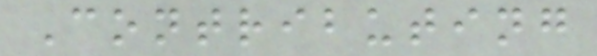Contributing
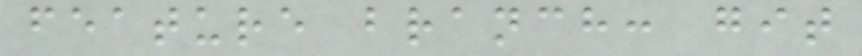feature branch: git
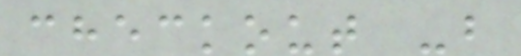checkout -b
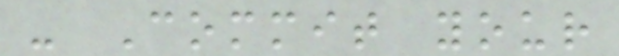- Commit your
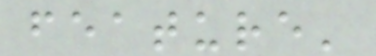feature'
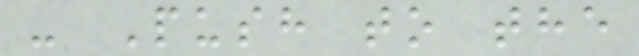- Push to the
